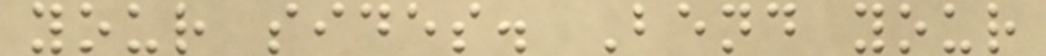your sides. Bend your
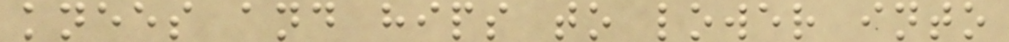knees and hips to lower into
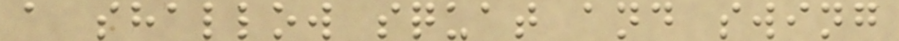a shallow squat and swing
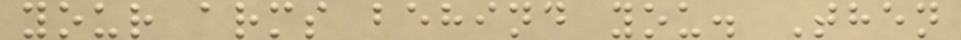your arms behind you. Then
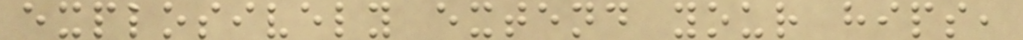explosively extend your hips,
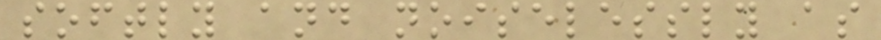softly and noiselessly as
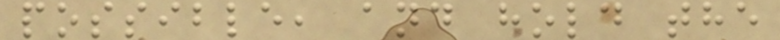possible, and hold the
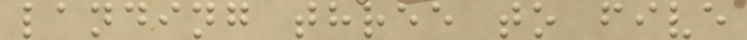landing three to five
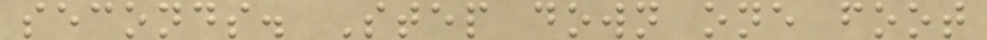seconds. Step down one foot
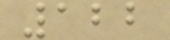122
